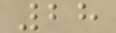28
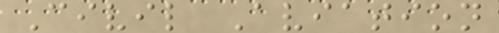Civil Aviation
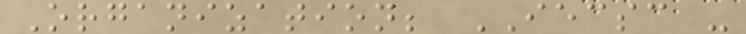Organization; IECSC -
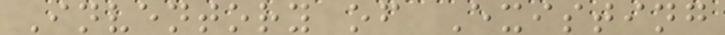Inventory of Existing
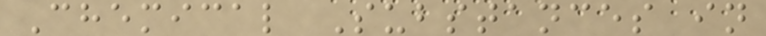Chemical Substances in
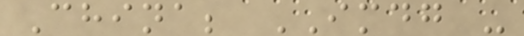China; IMDG -
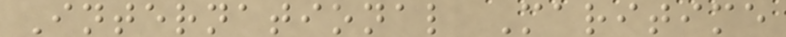International Maritime
